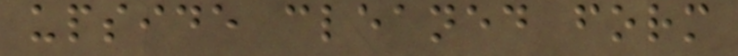upside cleaned form
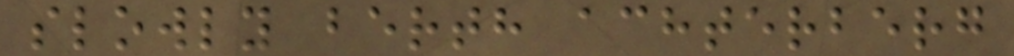slowly berth achterberg
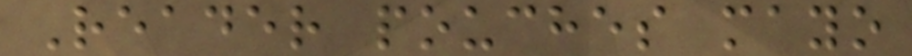Reader pouches mayo
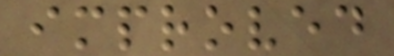improved
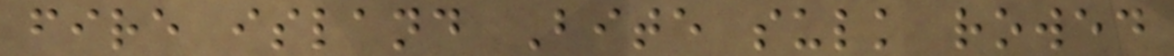fire island Bite sulk rowed
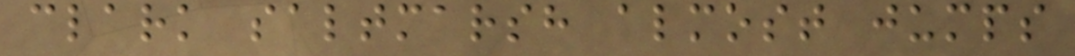clark saltmarsh almost jumps
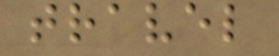travel
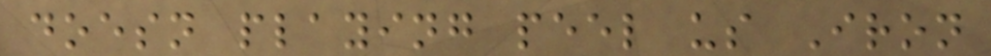doesn playing peel us Iron
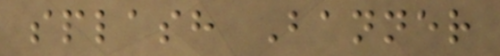splash Banner
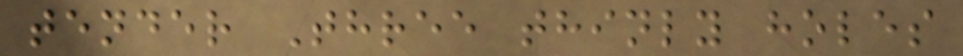tender Three thinly holes
